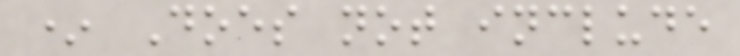* Does not include
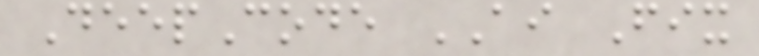DeepCode AI Fix
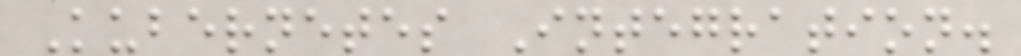Kubernetes Integration.
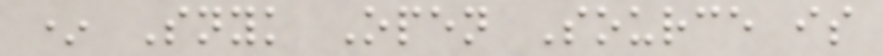* Snyk Open Source is
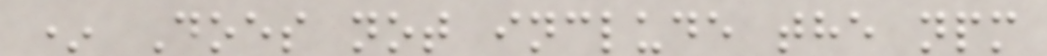* Does not include the npm
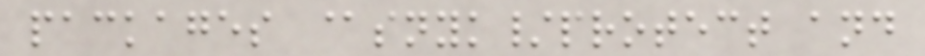packages @snyk/protect and
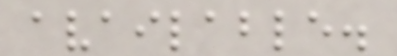available.
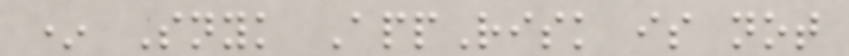* Snyk AppRisk is not
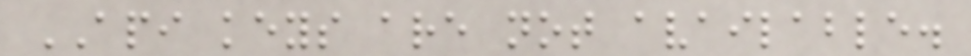API keys are not available.
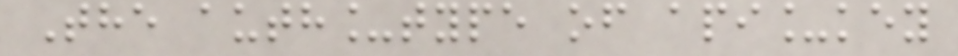The auth_type of api_key
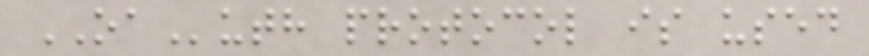OAuth protocol is used
